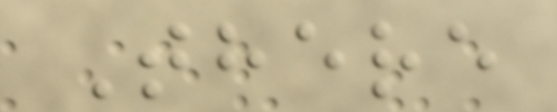There
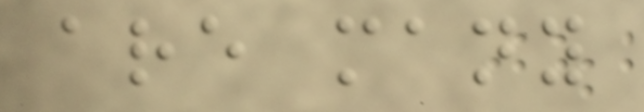are many
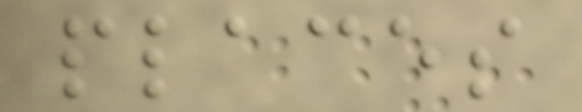places
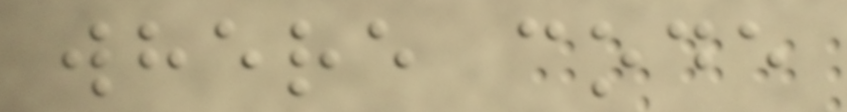where code
